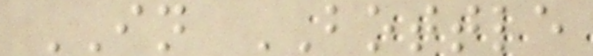IN BOTTLE
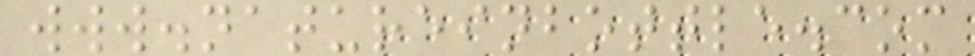www.natureinbottle.com
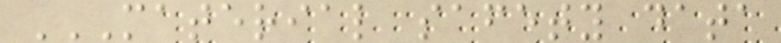MATERIAL SAFETY DATA
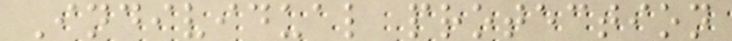Individual protection
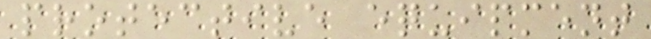protective equipment
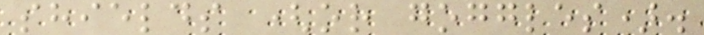shields (or goggles).
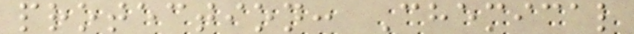protection: Chemical
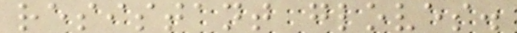resistant gloves.
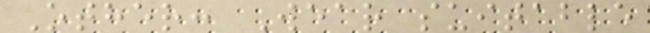Other: Wear suitable
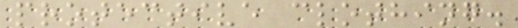protective clothing.
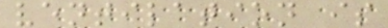ventilation is
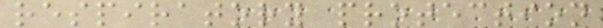respiratory protection
